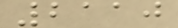2110
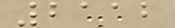2112
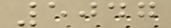5047
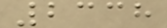2338
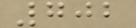702
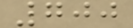700
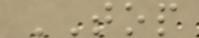TOP
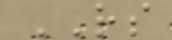RS
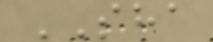SHA
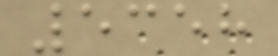5358
